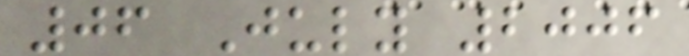06 July 2006
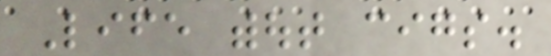Life without cigs.
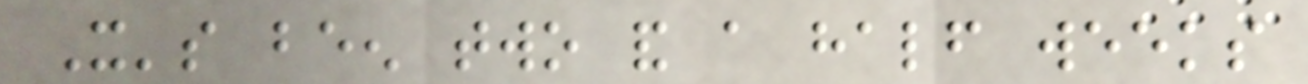It's been two and a half weeks
